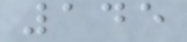145
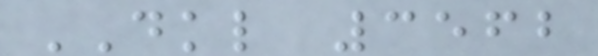DKL 3562
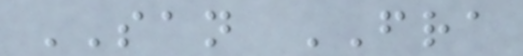SAN FRA
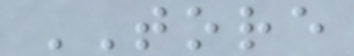TORE
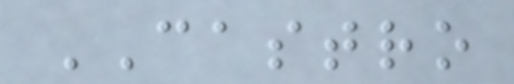CASTRO
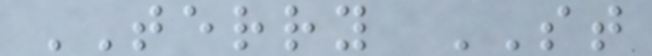TERRY ST
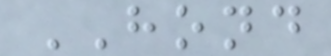HOND
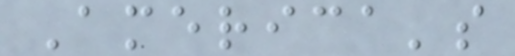America's
